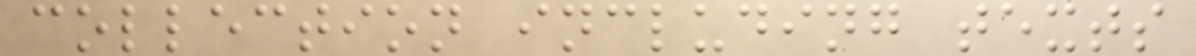collection including texts
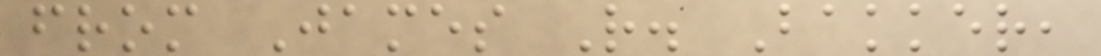from James R. Bakker,
